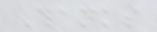Thanks
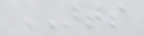ARTS
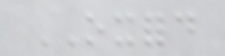OXFORD
